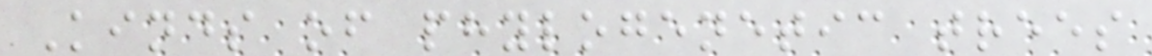Kinds of phylogenetic trees
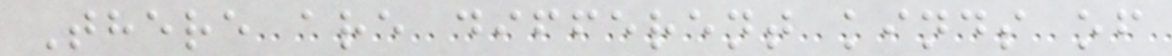There are different kinds of
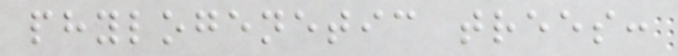phylogenetic trees:
